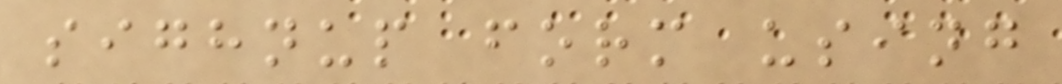sighnup form using
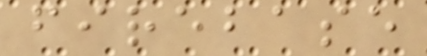firebase
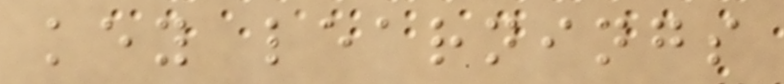key learnings
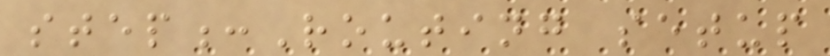step:Routing setup
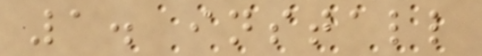1. install
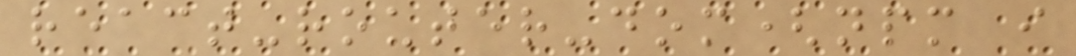react-router-dom(npm i
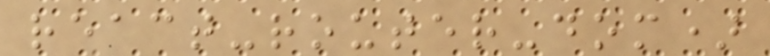react-router-dom)
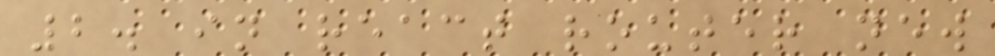2. in react router new
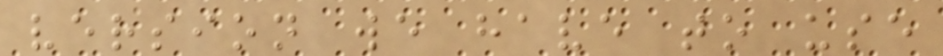version we have to use
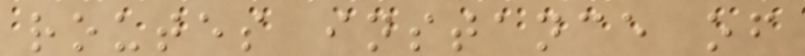routes instance of
